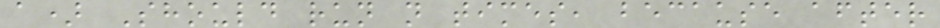a) Should run n times, because after
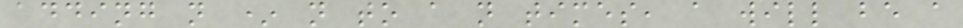adding n * n to a n times, a will be a
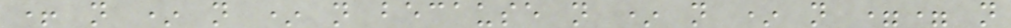+ n * n * n because n * n * n == n
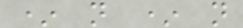* n * n
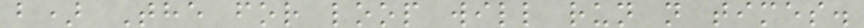b) The for loop will run n times.
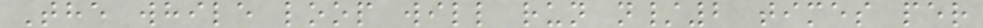The while loop will run n/2 times per
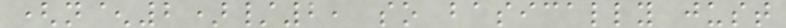(n^2)/2, so basically just
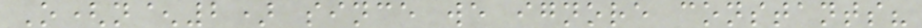O(n^2) since we ignore constants?
